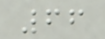66
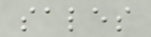sales
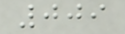009
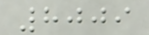8009
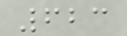623
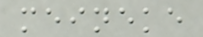meineke
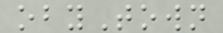obyTown
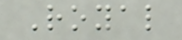Royal
